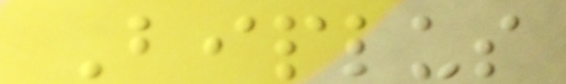Biplus
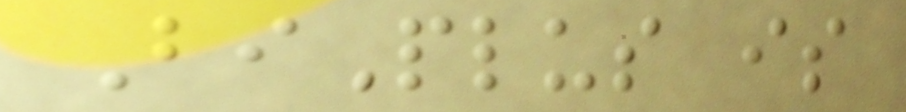BiPlus is
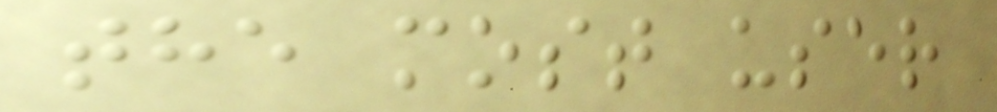the most user
